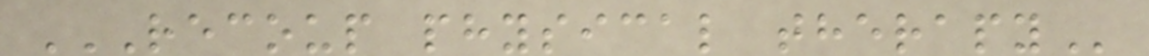RECOUP PHYSICAL THERAPY
